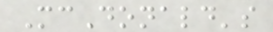McDonald's
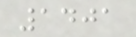1401
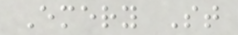Emery St
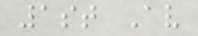1st Av
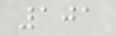101
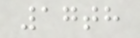17th
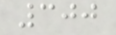300
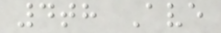4th Ave
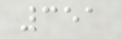351
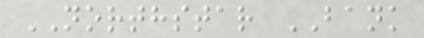NORTHSTAR BANK
